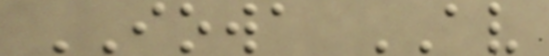IOWA AV
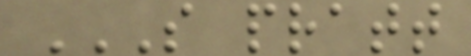S PRATT
